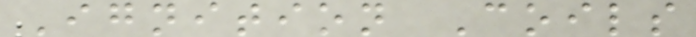Ignition Coils
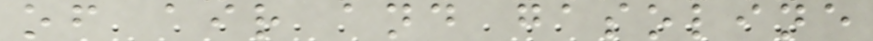of air and gasoline
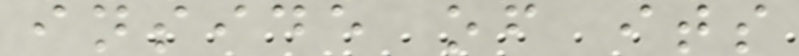inside of its
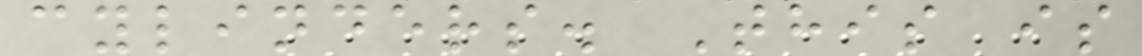cylinders. This is
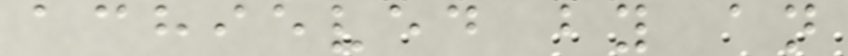achieved by an
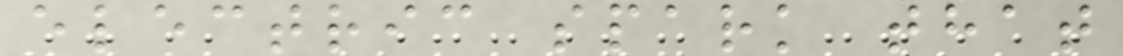electric spark that
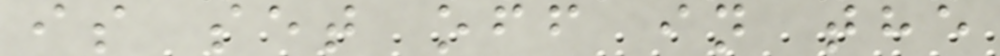is set off in the
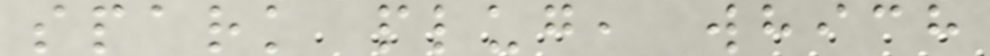spark plug, which
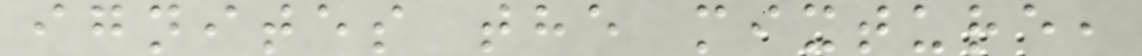ignites the mixture,
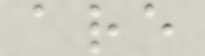are
